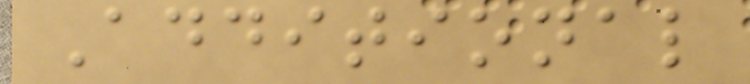Additional
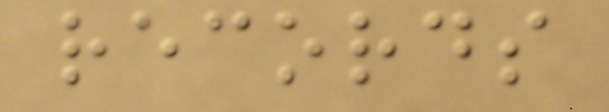records
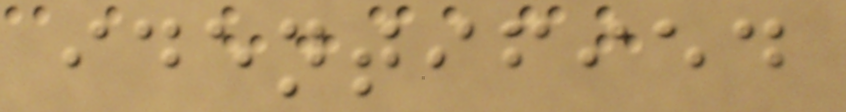identified
